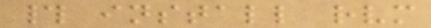# install rvm
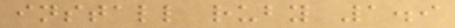install ruby 1.9
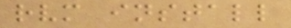rvm install
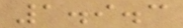1.9.3
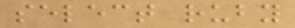select ruby
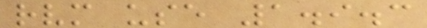rvm use 1.9.3
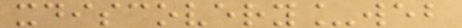xdiscovery_web
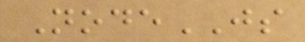NodeJS
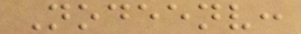Nodeenv:
